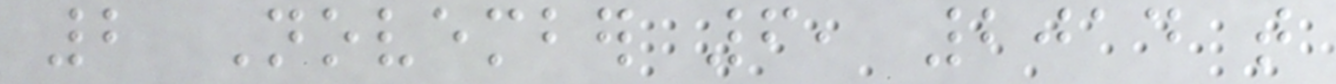2 November 6, 2014 that
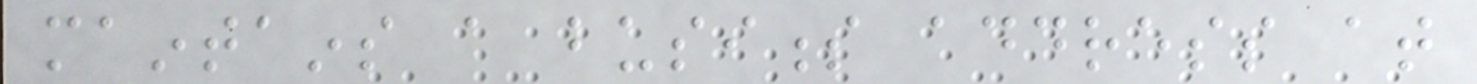maintains a business address at
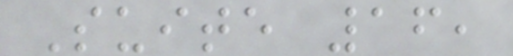Suite 16,
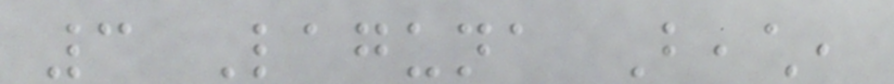3 Laguna Beach,
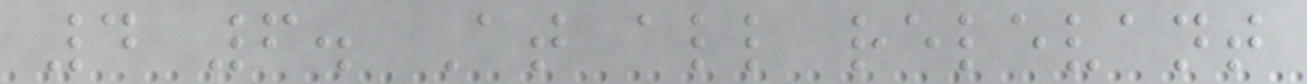4 6. At all relevant
